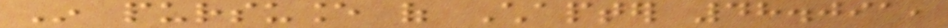In pursuance of Chapter 48.091,
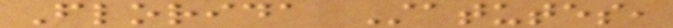Florida Statutes,
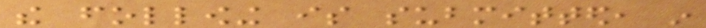the following is submitted, in
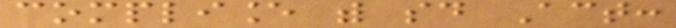compliance with said Act:
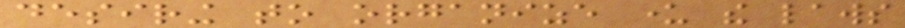desiring to organize under the laws
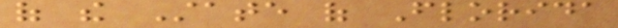of the State of Florida
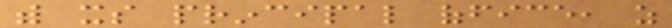with its principal office, as
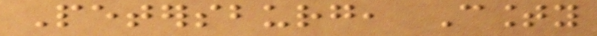Petersburg, County
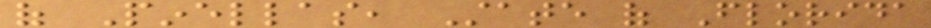of Pinellas, State of Florida
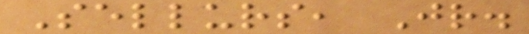Sellurs, Jr.
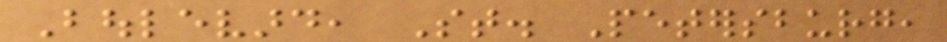Boulevard, St. Petersburg,
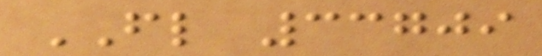FL 33709
